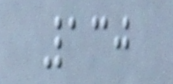130
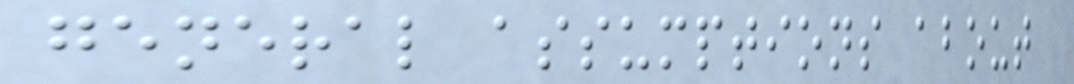general assumptions about
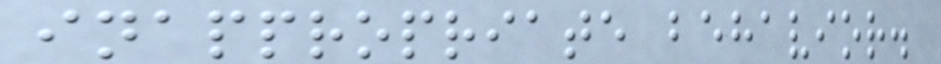inappropriate behavior.
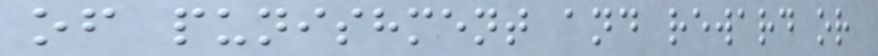of punishment and reward or
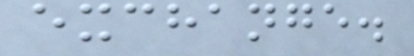exchange.
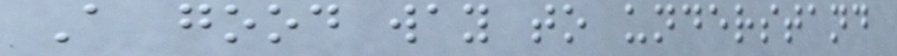A good way to understand
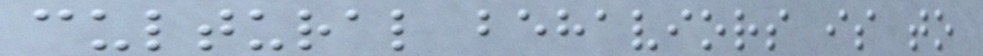cultural behaviors is to
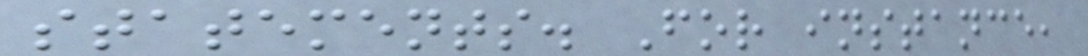statements. For instance,
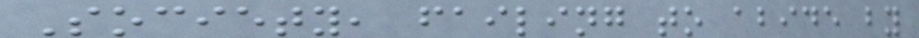Society, failing to abide by
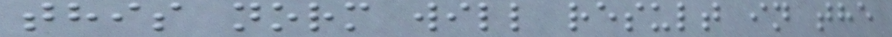this norm will result in the
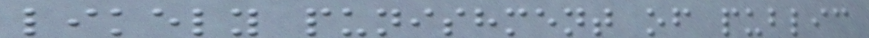likely punishment of public
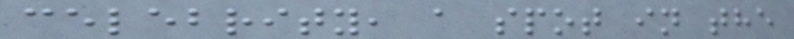celebrity, a spot in the
